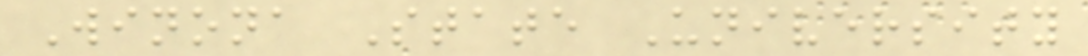Winona State University
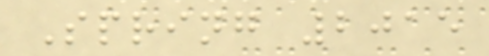Spring 2015
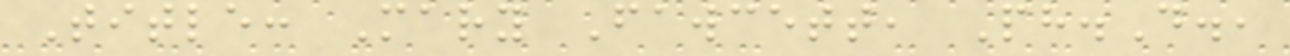Title: Mary Fawcett, Ph.D.,
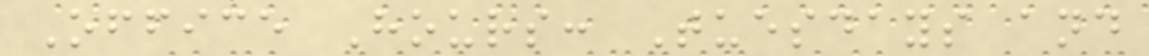Office Hours: Tuesdays and
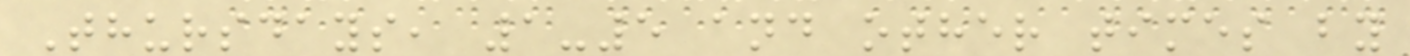Thursdays, 1-5 and other times by
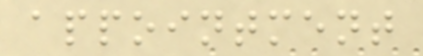appointment
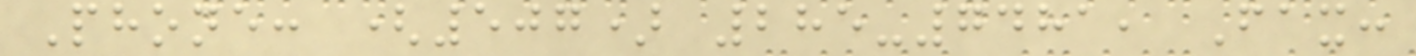Phone: (507) 285-7481, Fax:
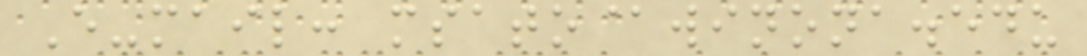E-mail: msato@winona.edu
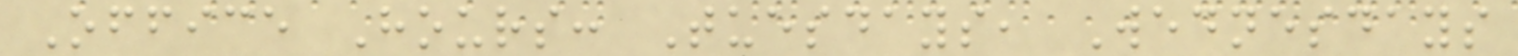Office Hours: Tuesdays, Wednesdays
